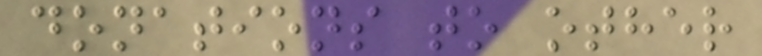donations to other
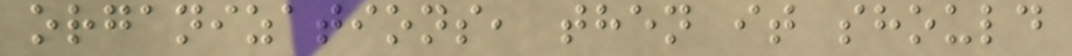organizations, then it should
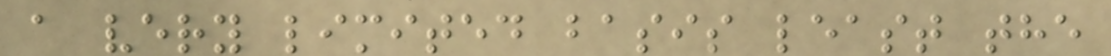a very limited basis least the
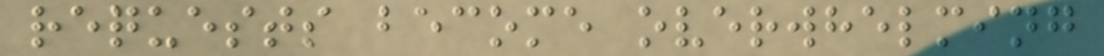requests become overwhelming
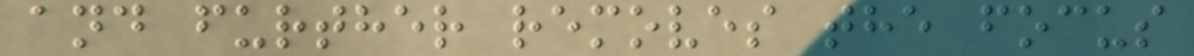and further removes the focus
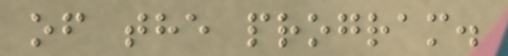of the program.
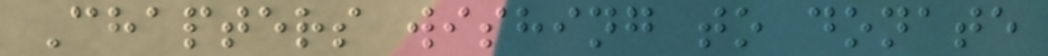Chapters wishing to donate
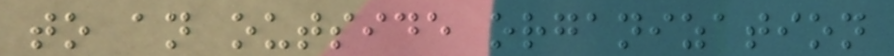to an outside organization
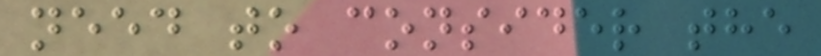need to consider the
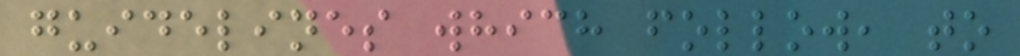guidelines which follow, to
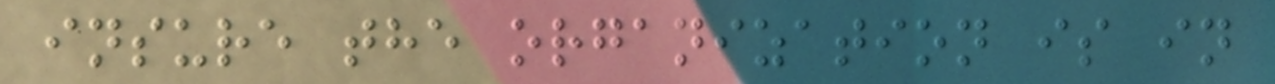insure the organization is in
